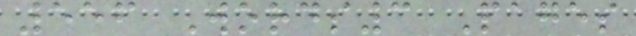556 Words3 Pages
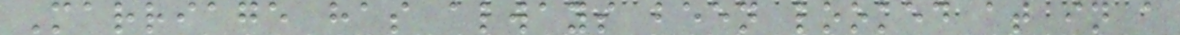Marriage has always been looked at in a
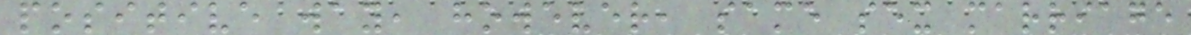positive way, however, same sex marriage
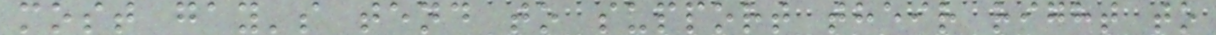most gay's tend to support their right to
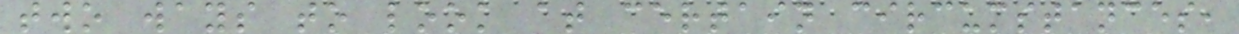two ways to look at certain circumstances,
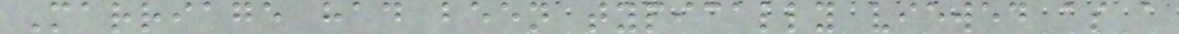Marriage had been typically viewed as a
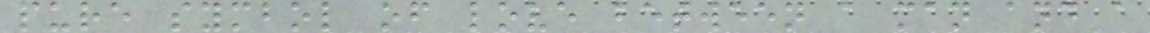pure symbol of love between a man and a
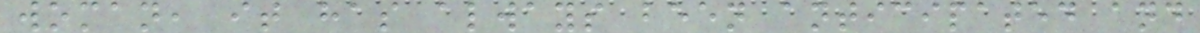woman, it has always been anticipated and
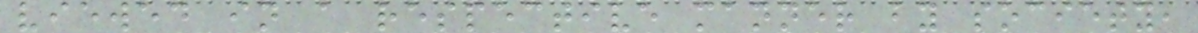viewed in a respective manner by society,
